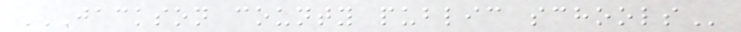JACKSON COUNTY PUBLIC SCHOOLS
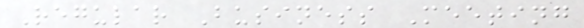Regular Business Meeting
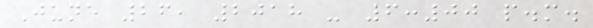June 26, 2018 - 6:00 p.m.
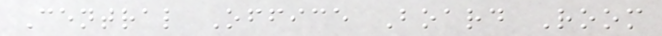Central Office Board Room
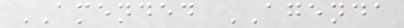AMENDED AGENDA
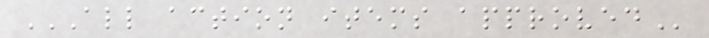ALL ACTION ITEMS APPROVED
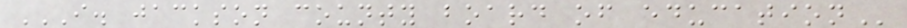I. JACKSON COUNTY BOARD OF EDUCATION
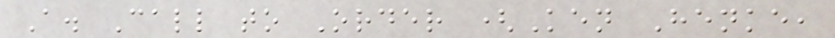A. Call to Order (Ken Henke,
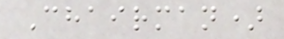Chairman)
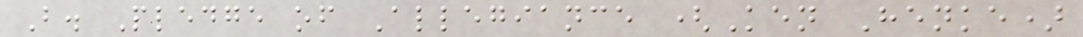B. Pledge of Allegiance (Ken Henke)
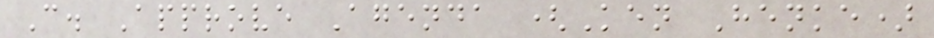C. Approve Agenda (Ken Henke)
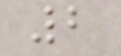2
